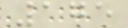175
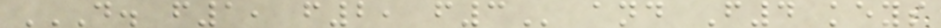D. F1, F2, F3 and F4 keys
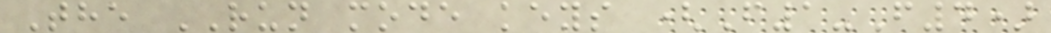The RUN mode keys (F1-F4)
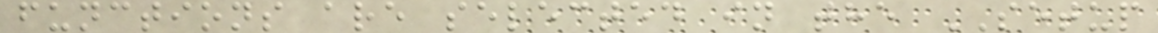functions are selected in the SETUP
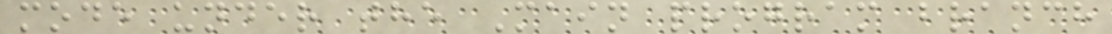mode under the Main program branch
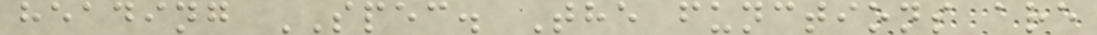heading SPEC. The functions are
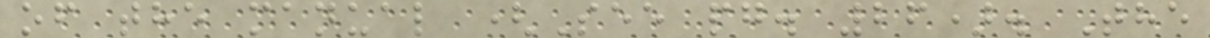of the manual (See pg. 26). The
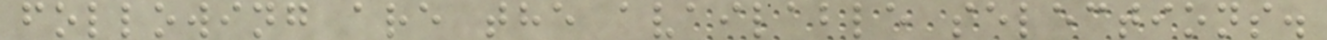following are the available selections.
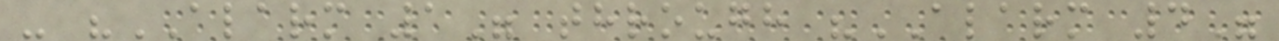- "ALARM 1" through "ALARM 4"
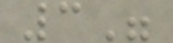3"
